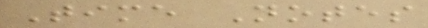Time Notes
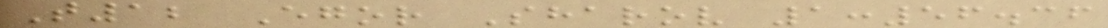T12 Egor Sharov 1:56.36
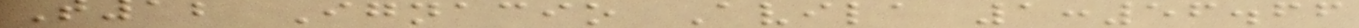T12 Ignacio Avila 1:56.66
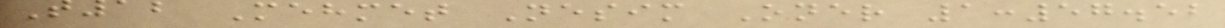T12 Mehmet Nesim Oner 1:57.52
